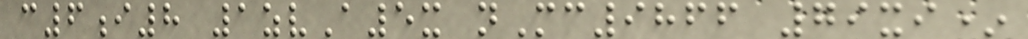c6i8 1zvA5x nMc9866 79xi*
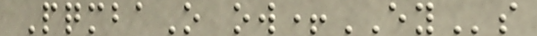PqmbaO ow+EYs
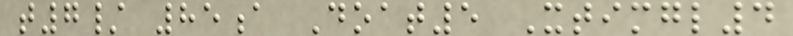t7/ 85a Doat5 Xtimgl4
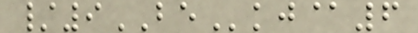/9BEkj@6
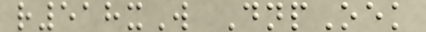r518xW DnpOek
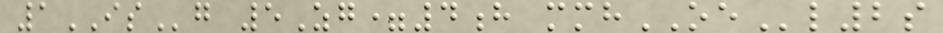1ISg 5Zg=4h mmhOEl2s
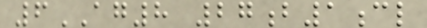6AG8 27b1cl
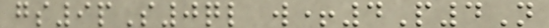gs9pS0ql w+4P4N
